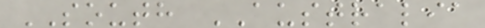SOUTH AUSTRALIA
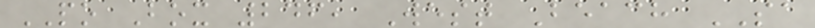PO Box 246, West Beach SA
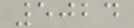5024
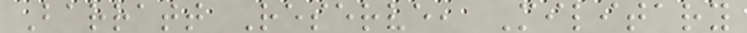Barratt Reserve, Military
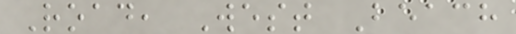Road, West Beach
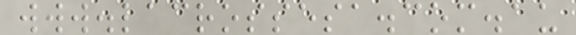www.lacrossesa.com.au
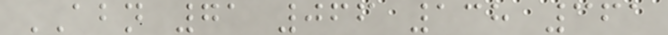ABN 71 066 138 361
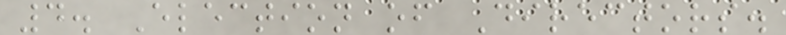4. Election of Directors.
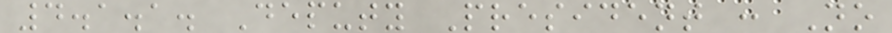4.1.1. Deputy President : No
